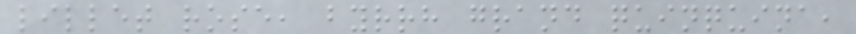lillet rose, byrrh grand quinquina,
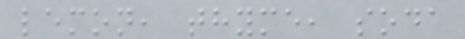lemon, thyme, soda
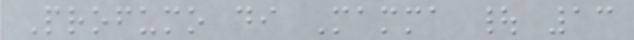Profumo di Mamma | 13
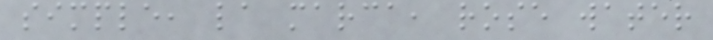simple, la marca, rose water
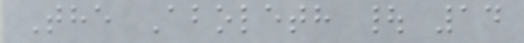The Aboleth | 14
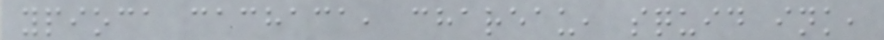ypioca cachaca, chareau, squid ink,
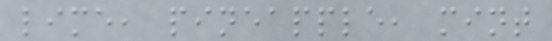lime, pineapple, mint
